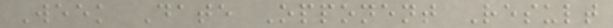Week Date Opponent Result
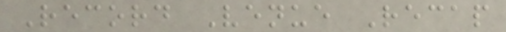Record Venue Recap
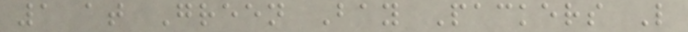1 at Green Bay Packers L
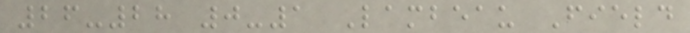26-28 0-1 Lambeau Field
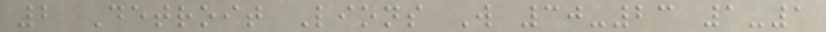2 Detroit Lions W 30-23 1-1
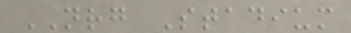NRG Stadium
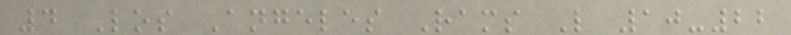4 Los Angeles Rams L 10-22
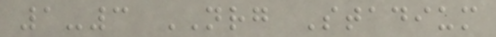1-3 NRG Stadium
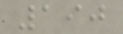190
